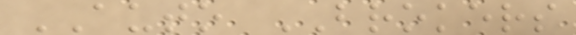AUTO BROKERS
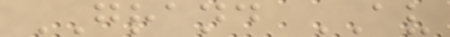GRAND AV
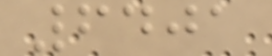6401
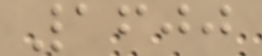1600
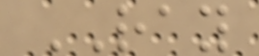RAY
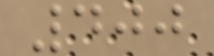400
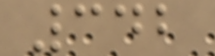342
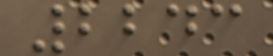2243
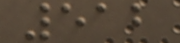512
